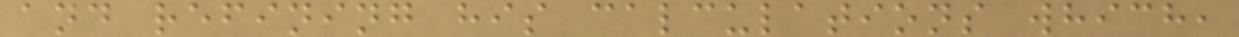and refining his calculations which,
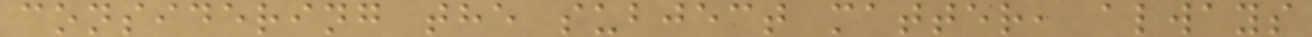considering the subject matter, always
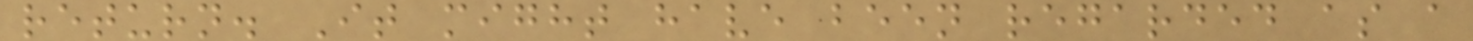return. It might have been regarded as a
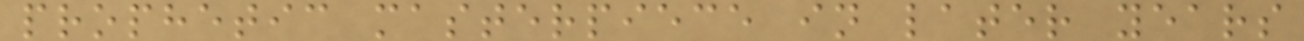prophetic masterpiece in later years
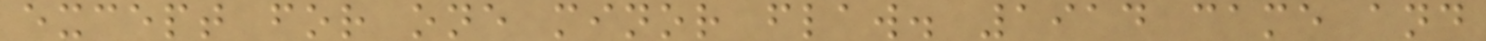except for one minor flaw. 1914 came and
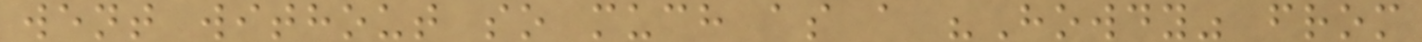went without so much as a "Howdy" from
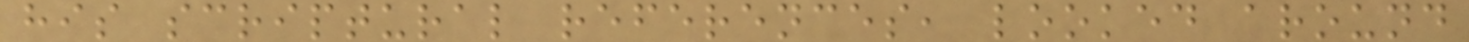his scriptural references, looked around
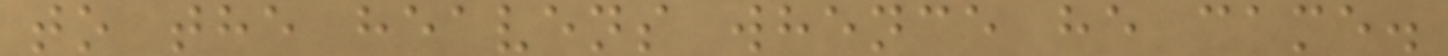to the heavens whence he came.
